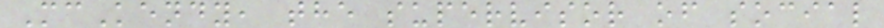McKendy, the supervisor of social
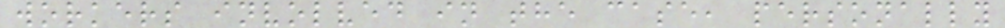workers involved in the case, personally
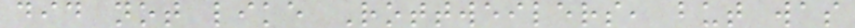did not like Rottweilers, but was
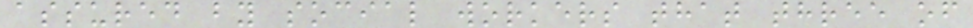assured by social workers that three of
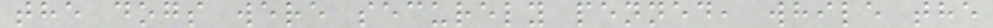the dogs were securely penned, while the
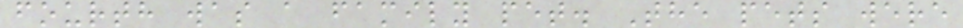fourth was a family pet. The pets were
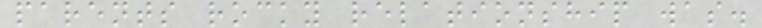parents rocky relationship was.
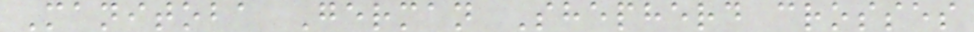Manitoba German Shepherd crosses
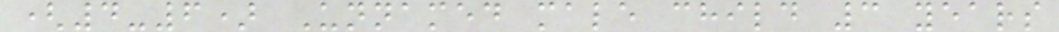(4-6) Unnamed male child 3 years
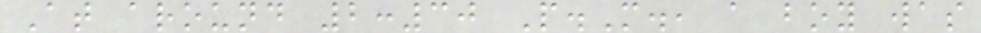At around 2:30 P.M., a boy was
